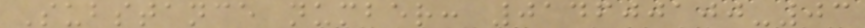Substance number: 014600100-03
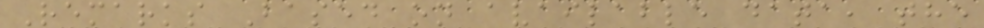Remarks Based on available data, the
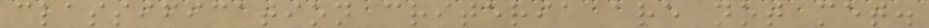classification criteria are not met.
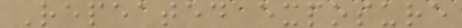Repeated exposure
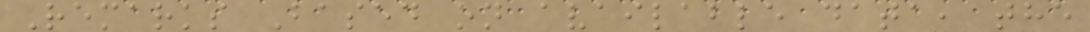Remarks Based on available data, the
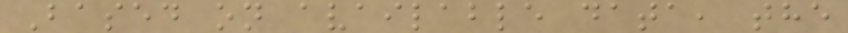Based on available data, the
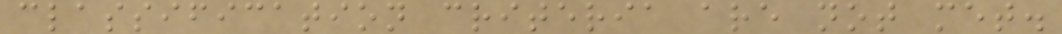classification criteria are not met.
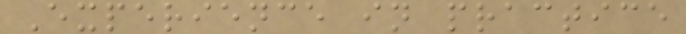Experience in practice
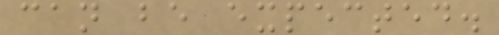can be expected.
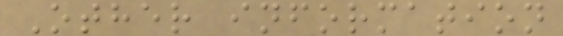Other information
